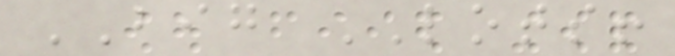BIG LOTS!
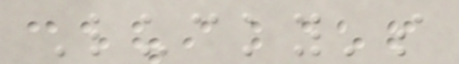Lucky's
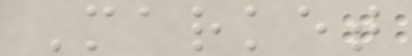Market
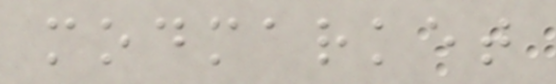modmarket
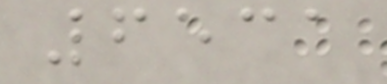6531
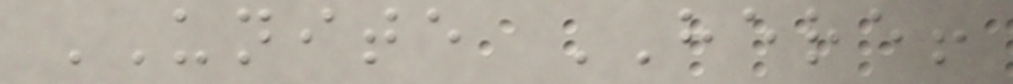UNITE HERE!
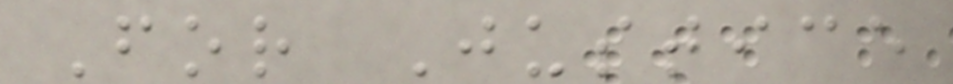For Justice
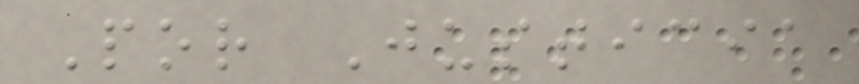Por Justicia
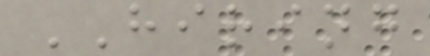HIRING
